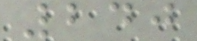240
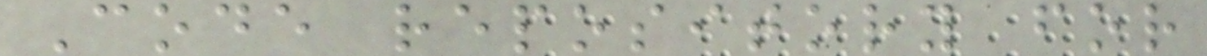Code repository for
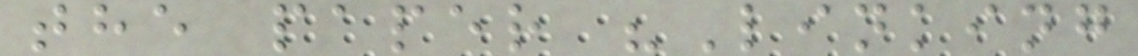the paper "Linking
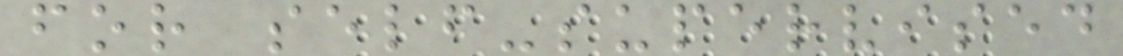for self-supervised
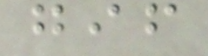gif
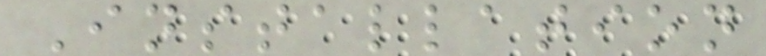Installation
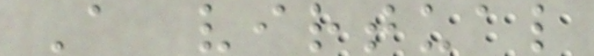A virtual
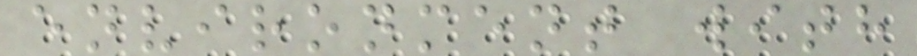environment with
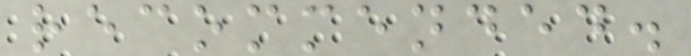recommended.
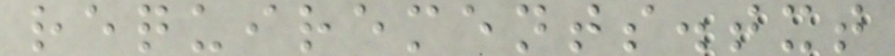requirements.txt
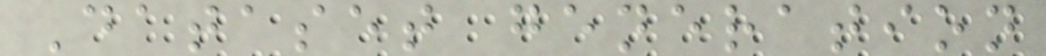Dataset generation
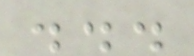...
